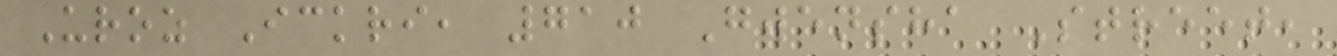Uroz Ickri, 710 Gwensha Street,
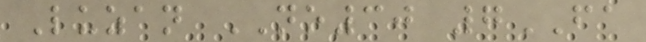Luzan NO30 7FA
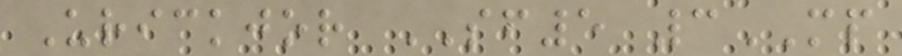Urickjor SF5 3MP
